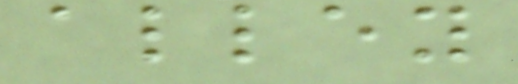alley
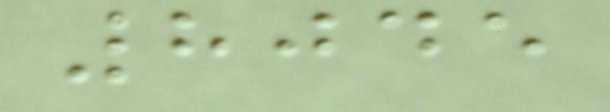8045
